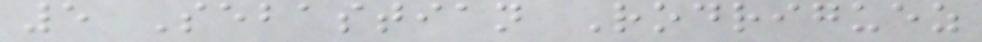5 Sebastian Rodriguez
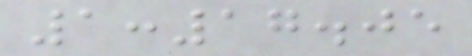1:17.05
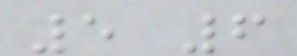5 6
